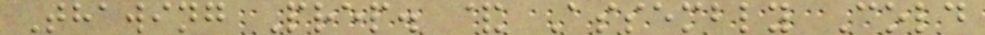Thawing Prep. & Assembly Cold
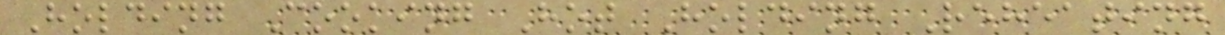Holding Cooking Hot Holding Reheating
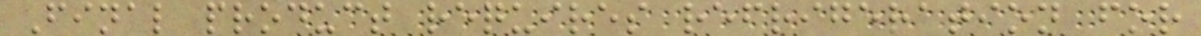Final product requires refrigeration for
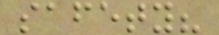safety?
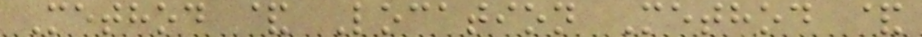Method & Location Method &
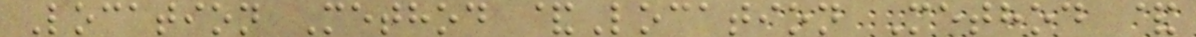Location Method &Location Method &
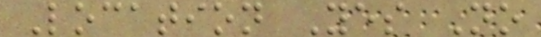Location Yes No
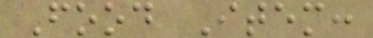Food Item:
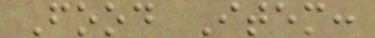Food Item:
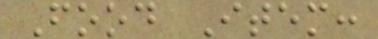Food Item:
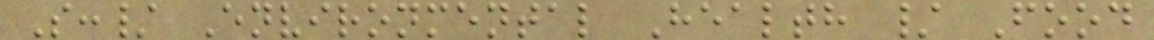S:/ Environmental Health / Food
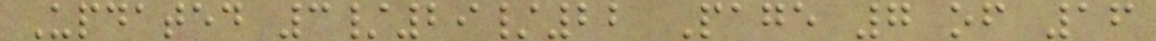Updated 3/29/22 Page 7 of 16
